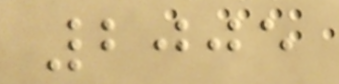2005
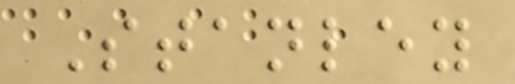Stanley
